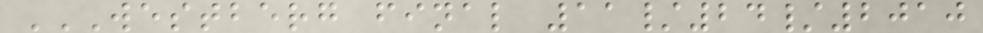WESTBERG FINAL 11/24/2010
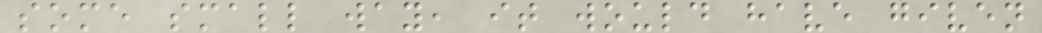some small way, it would have given
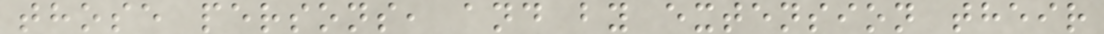those persons, and by extension their
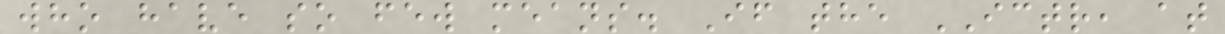who have so few means. If the ICTR, at
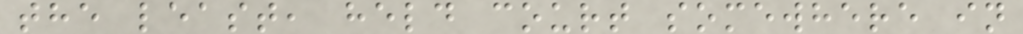the least, held court somewhere in
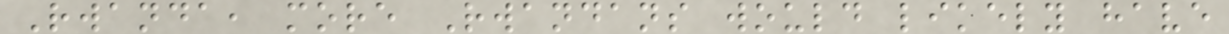Rwanda, more Rwandans would likely have
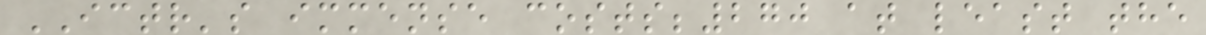ICTR's immense costs;270 at least the
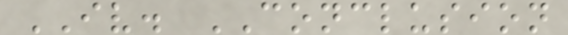IV. CONCLUSION
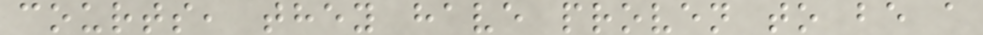courts, they have proven to be a
